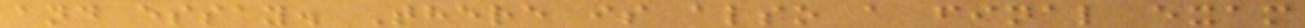and essay. There is also a final exam
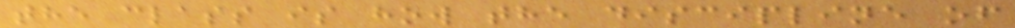the class is how the discipline of
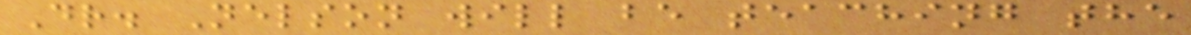Dr. Nelson will be teaching the
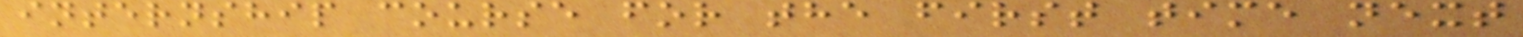internship course for the first time next
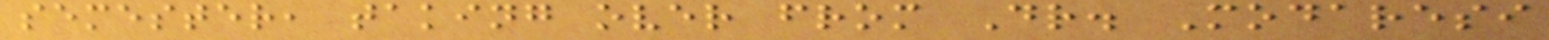semester, taking over from Dr. Modaresi
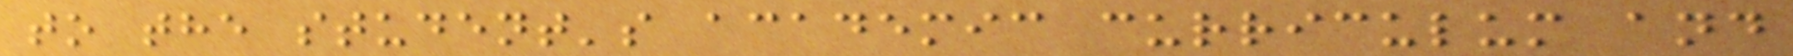to the student's academic curriculum and
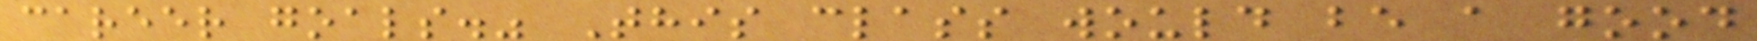career goals." This class would be a good
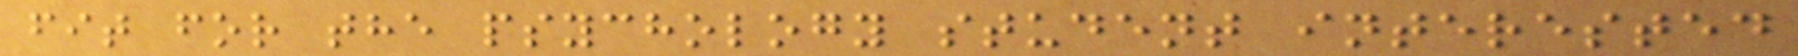fit for the psychology student interested
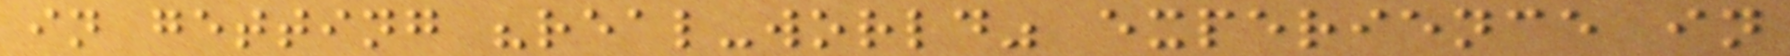in getting "real-world" experience in
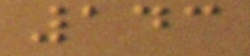143
